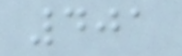401
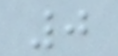0
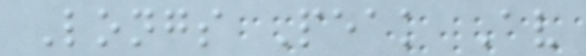Longs Peak Av
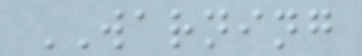WARNING
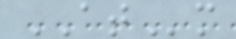ATm
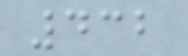432
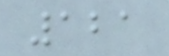121
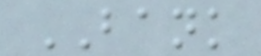BANK
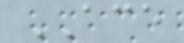ACE
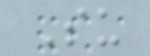Su
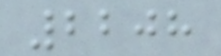2208
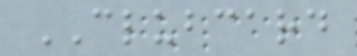CLUBCARD
